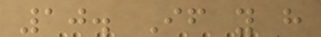10. If you have
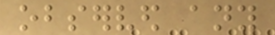observed any
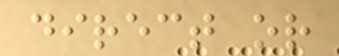direct or
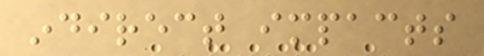indirect impacts
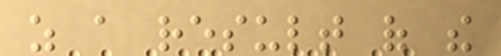as a result of the
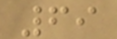69
